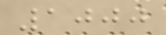1000
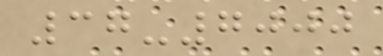37-7000
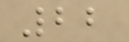22
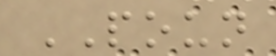POUN
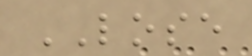LOSE
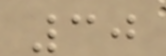30
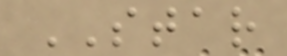STAR
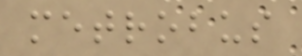metrobus
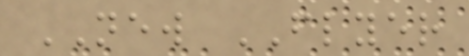NEW FLYER
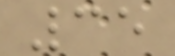35
